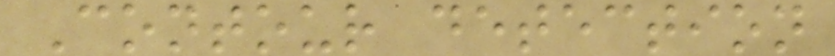Contour detection
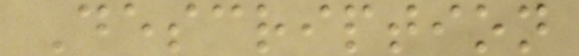Description
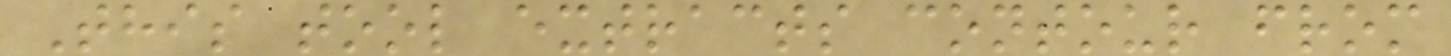This tool extracts contour from
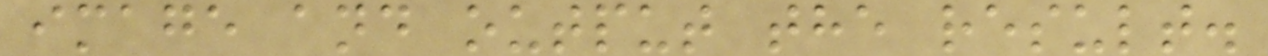image and output the result.
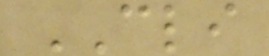CLI
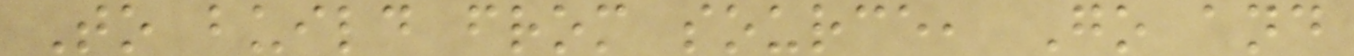To build from source, Go and
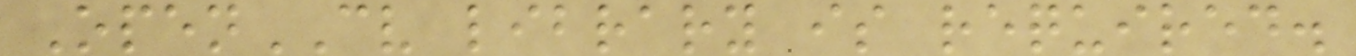OpenCV library is required.
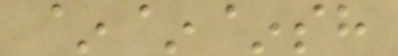~~~sh
